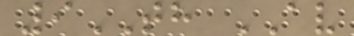9TH AV
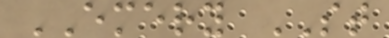EMERY ST
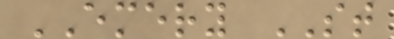EMERY ST
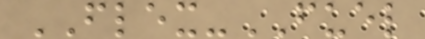FLEX-FUEL
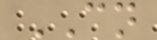CN
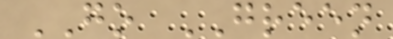GO GREEN
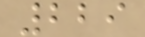229
